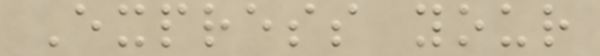Express your
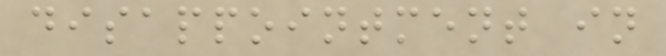disappointment in
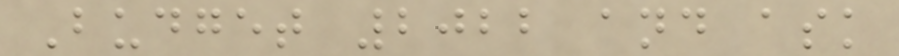Budget 2022 and ask
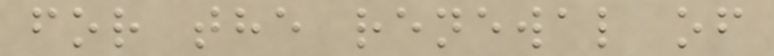for the renewal of
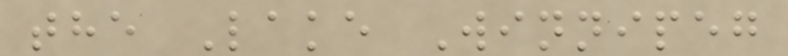the Lake Winnipeg
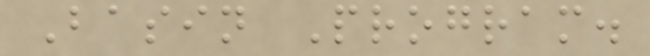Basin Program.
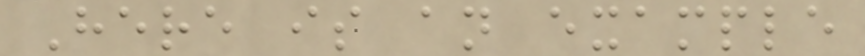Here is an example
